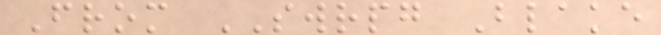From SWRPG Blake
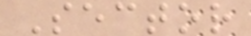Sector
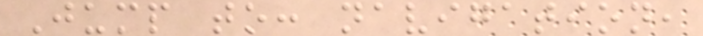Jump to: navigation,
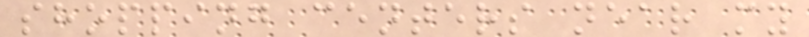shopping centers near my
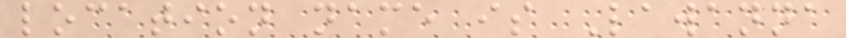location name is Lawanna
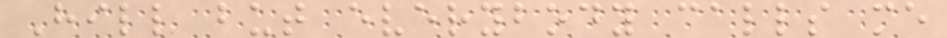Hill but everybody calls me
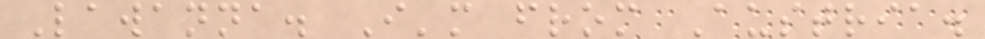Lawanna. I'm from Austria.
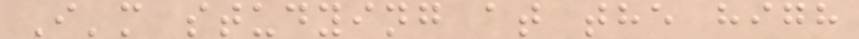I'm studying at the high
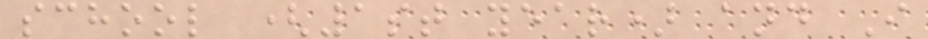school (1st year) and I
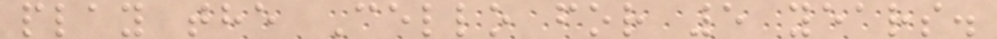play the Cello for 5 years.
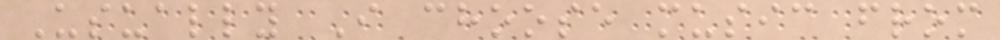Usually I choose music from
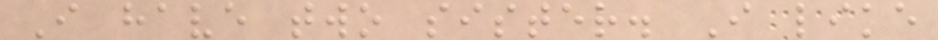I have two sister. I like
